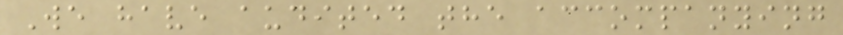We have audited the accompanying
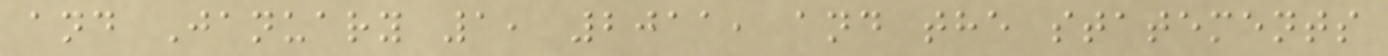and January 1, 2011, and the statements
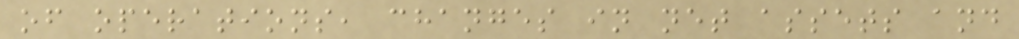of operations, changes in net assets and
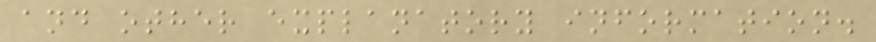and other explanatory information.
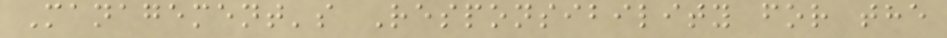Management's Responsibility for the
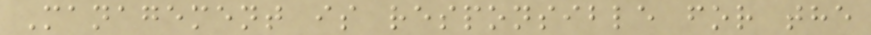Management is responsible for the
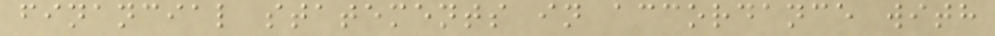financial statements in accordance with
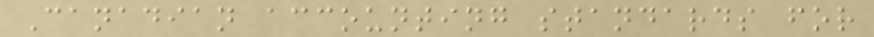Canadian accounting standards for
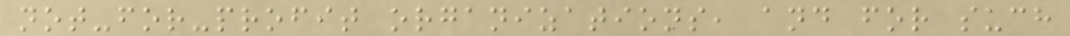not-for-profit organizations, and for such
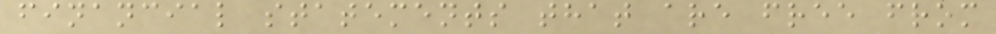financial statements that are free from
